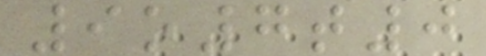9o7t0
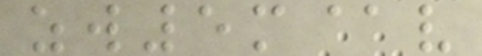zw5m@v
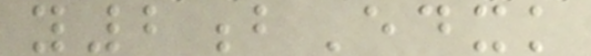y2bEdxk
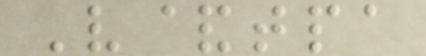V&tpa
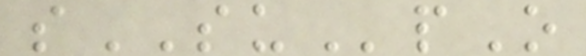sSUpO
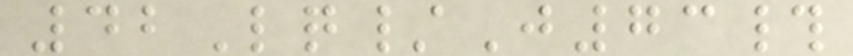42Lq/J73#
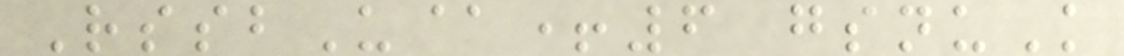RssbU@+6 gsnuK
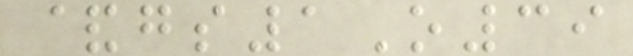&gs1O39
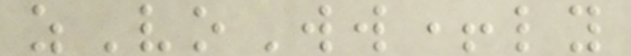zVoWw+ly
